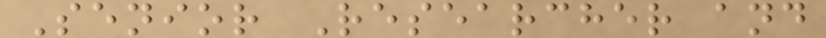Senior Researcher and
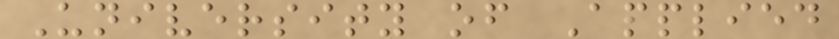University of Applied
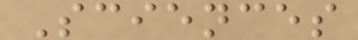Sciences
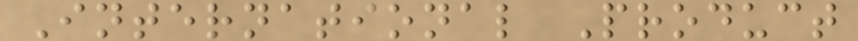International Product
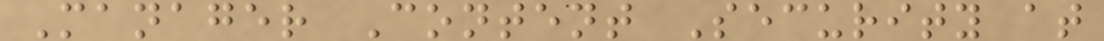Manager Content Security at
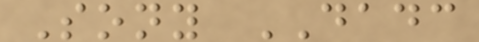Sony DADC
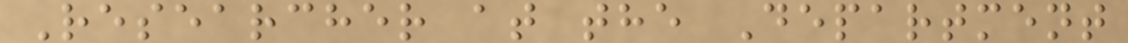Researcher at the Department
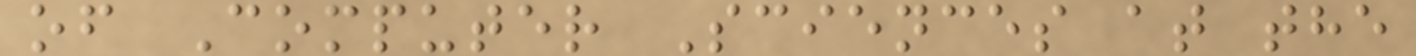of Computer Sciences at the
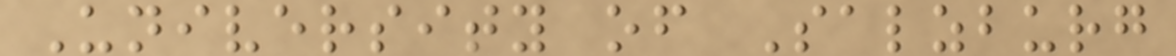University of Salzburg
